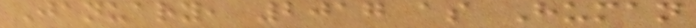January, 2017 as Human
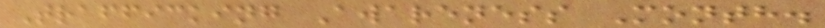Trafficking Awareness Month.
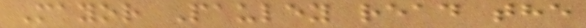Mayor Pauley read the
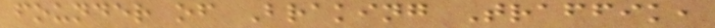founder of Braking Traffik,
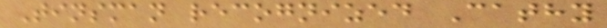Tinsman recognized Cathy
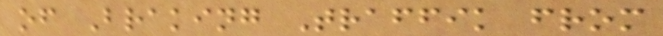of Braking Traffik from
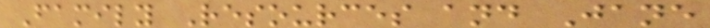Family Resources and Jane
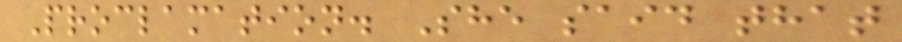Proclamation. She said that
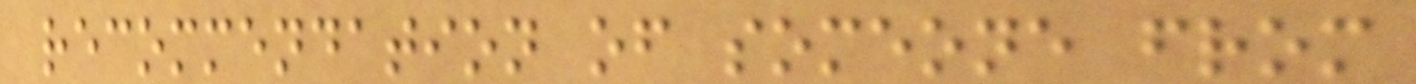recommendation of someone from
